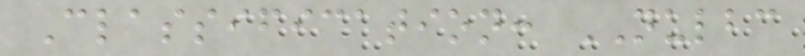Classification: NULBC
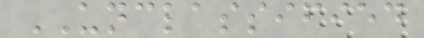UNCLASSIFIED
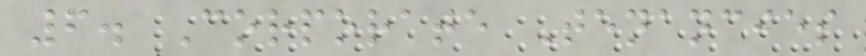6. Corporate Tenancies
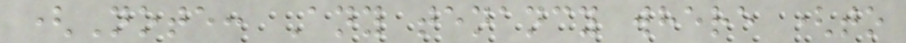(Note: Any tenancy where (to
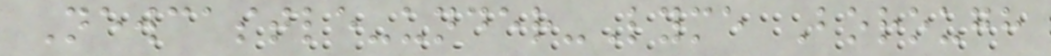Newcastle-under-Lyme Borough
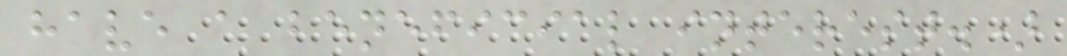have a beneficial interest.)
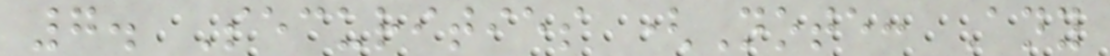7. Securities (Note: Any
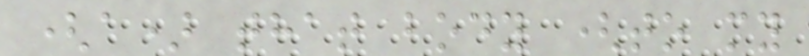(a) that body (to my
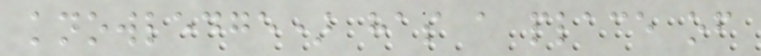knowledge) has a place of
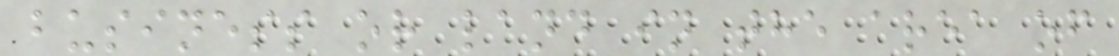business or land in the area of
